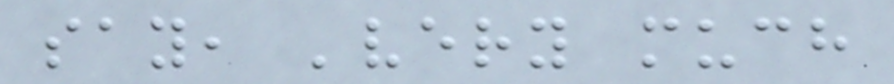say, 'very much
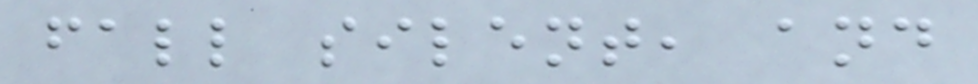fall silent, and
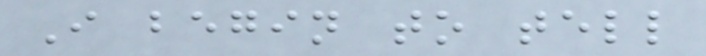I begin to tell
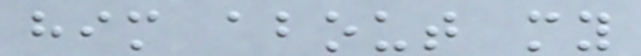him about my
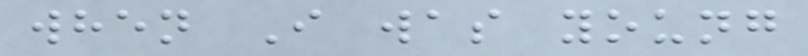when I was young
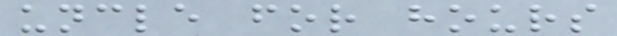uncle for hours
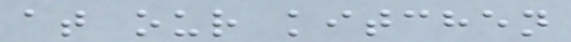at our kitchen
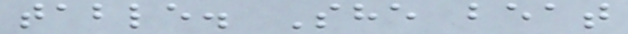table. She beat
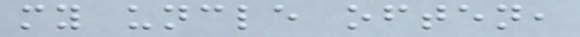my uncle often,
